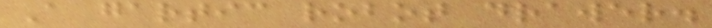A gartic robot drawer.
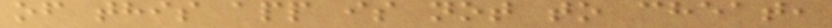of this app is not to cheat,
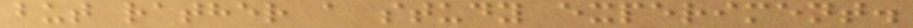but rather a study experiment.
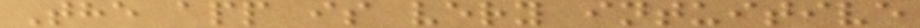The app is very intuitive
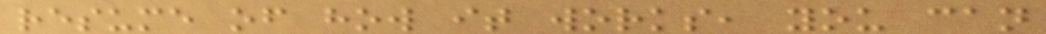resume of how it works, you can
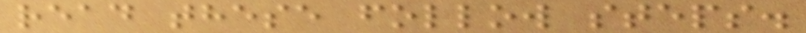read these follow steps.
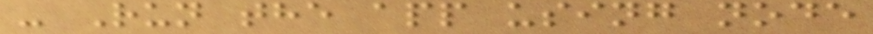- Run the app using node
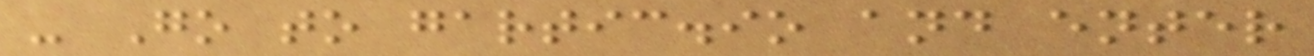- Go to gartic.io and enter
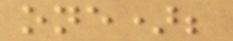one);
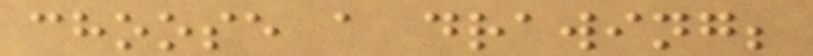choose a drawing;
